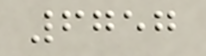6757
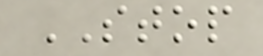STOP
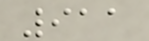911
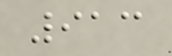913
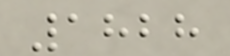1828
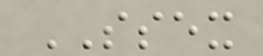SSEX
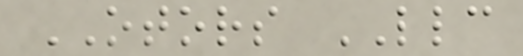OTORS LLC
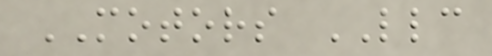MOTORS LLC
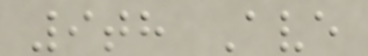9th Ave
